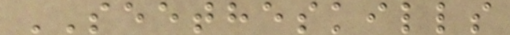SEETHESKILLS
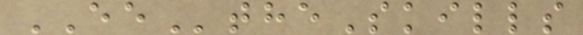EEtheSkills
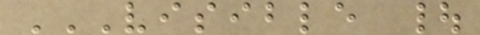VISIBLE |
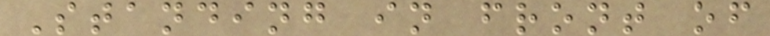Standing in front of
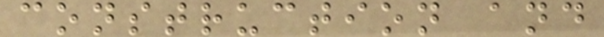construction and
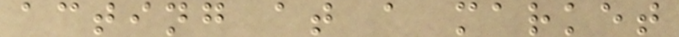acting at a market
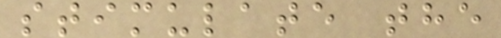stimulate the
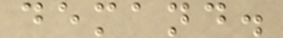demand.
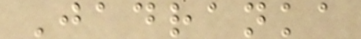Jadranka
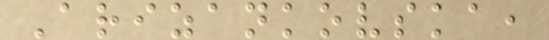Arizankovska,
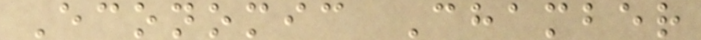Economic Chamber
